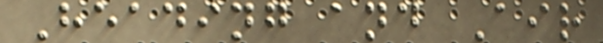Heading and Air
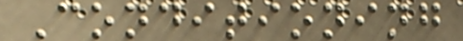Conditioning
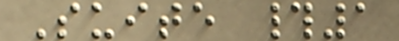Suite #1
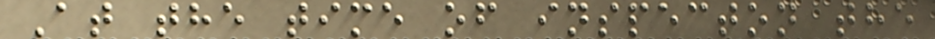At the time of inspecton the
